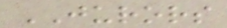JURORS
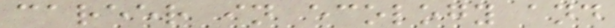career in ecology and
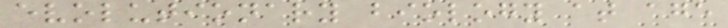evolutionary biology at age
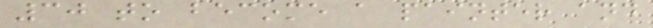30 to become a painter and
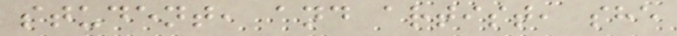student, and artist, she
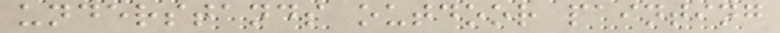understands outdoor painting
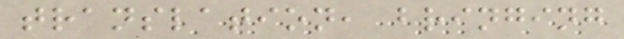translation, bringing
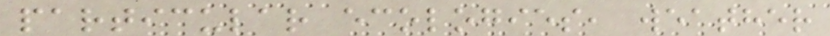particular ecologies, weather
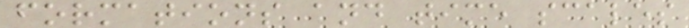formations and time scales
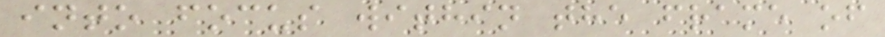into focus within the frame of
